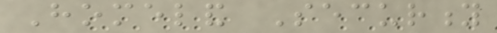Homeland Security
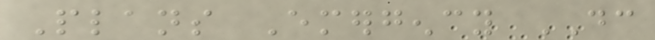Plans Emergency DC
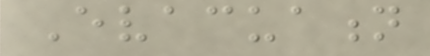Evacuation
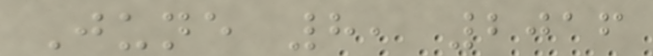June 8, 2016
